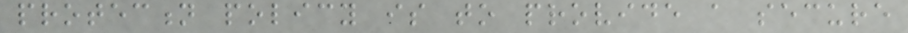protection policy is to provide a secure
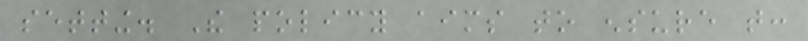setting. The policy aims to ensure that:
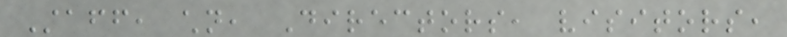Staff, children, Directors, visitors,
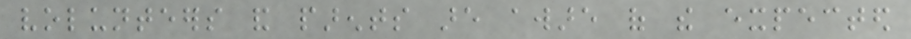volunteers and parents are aware of the expected
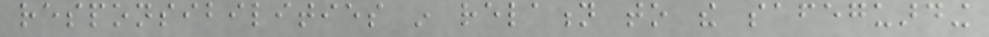responsibilities in relation to the safeguarding
